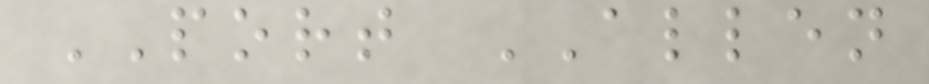PORT ALLEN
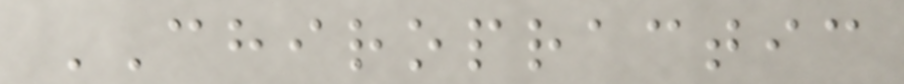CHIROPRACTIC
